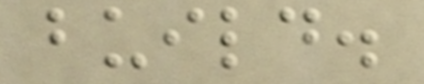build.
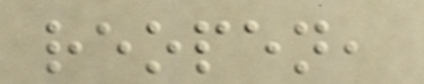reopen,
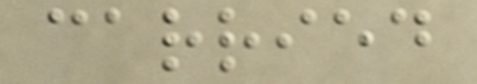carried
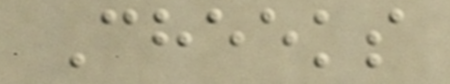Cheeks
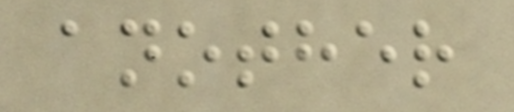another
